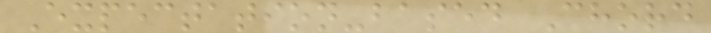Expectation-based Chord
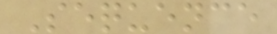Sequence
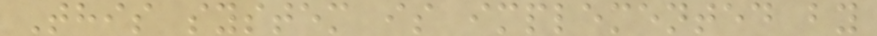This system is implemented by
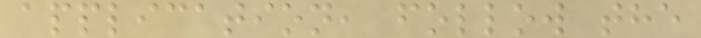application, follow the
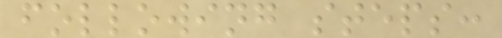following steps:
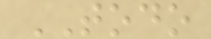TODO
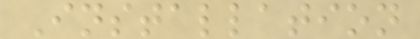Installation
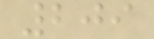209
